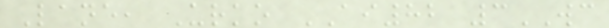Lane, Urko AI82 3WC
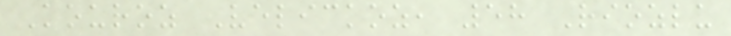Kouroz Velickoz, 58 Riozlu
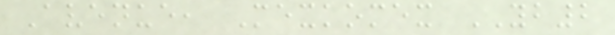Avenue, Mexkomex YB2
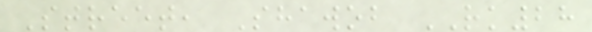Street, Shawob RK28
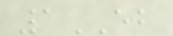1EB
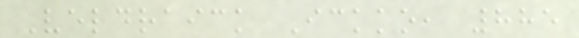Veldraick Ickko, 885
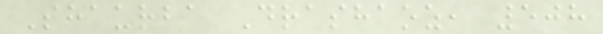Shaurba Drashaoz, 508
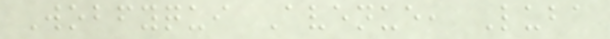Wobfyqui Avenue, Luba
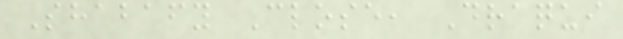Shabafy Close, Draqui
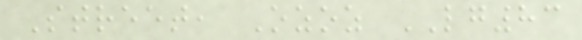Street, Ozoz LG83
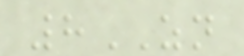8ZN
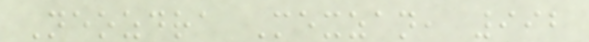Neozdra Mexzan, 992
